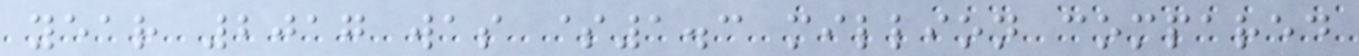year 2017 was $1.3 million compared
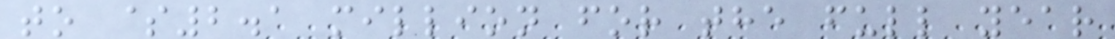to $2.1 million for the full year
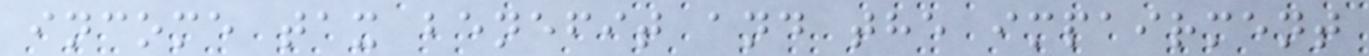income tax benefit and the impairment
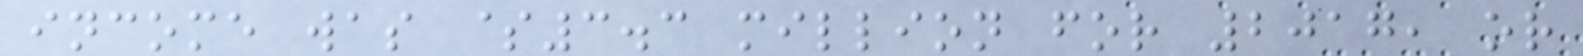income was $3.3 million for 2017, or
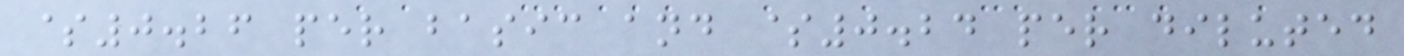$0.26 per basic and $0.24 per diluted
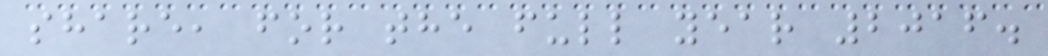share, for the full year 2016.
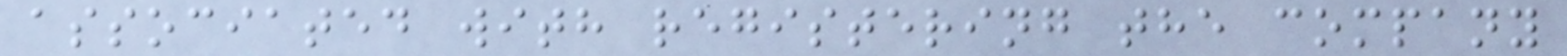associated with registering the company
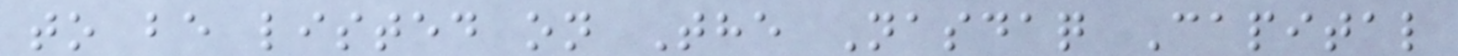to be listed on The Nasdaq Capital
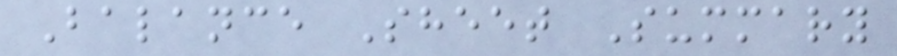Balance Sheet Summary
